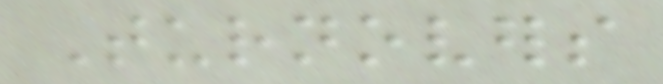Turnovers
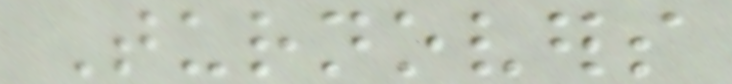Turnovers
